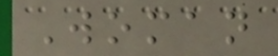Woman
